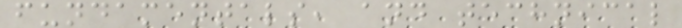fundamentals, and technical
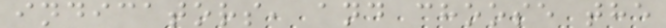indicators, and choose the
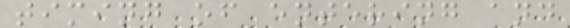timing of entering and
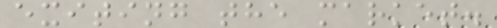exiting the market.
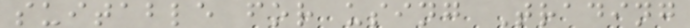suitable for using Trading
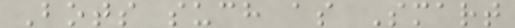Bots such as Smart
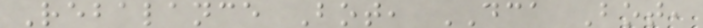Rebalance Bot, DCA Bot,
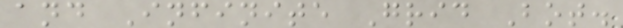and Infinite Grid Bot.
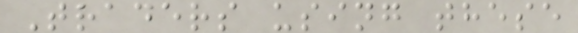Traders using these
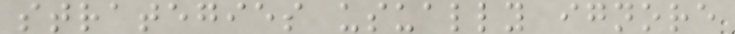strategies usually ignore
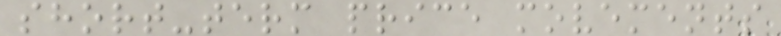short-term price movements
